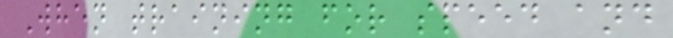When training for speed and
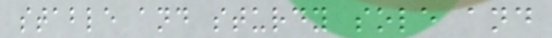stable and sturdy sole and
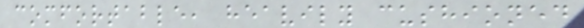comfortable, heavily cushioned
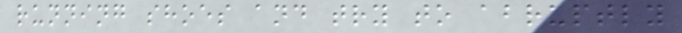running shoes and try to abruptly
